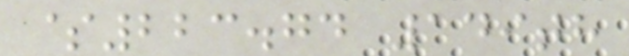$223.74 149th
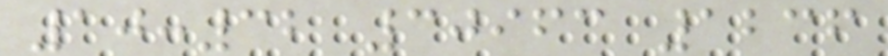10:32 30963 1236
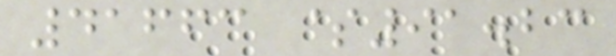41663 $91.23
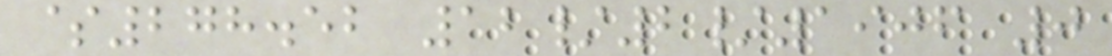$278.52 12/2/1906 0
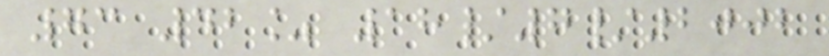73 42% 18/7/2002
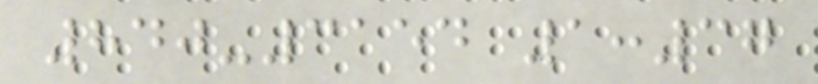840-3154 1:37
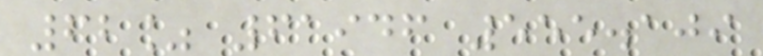62% 61946 555.109
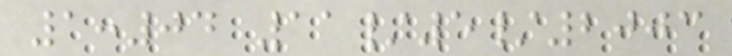1:04 11/5/2003
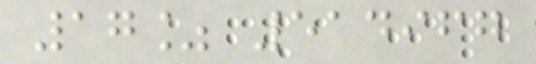17% 514967
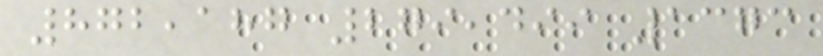872,187 279,499 1373
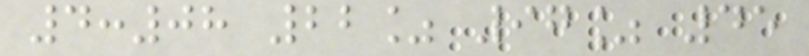4:08 22% 97% 45
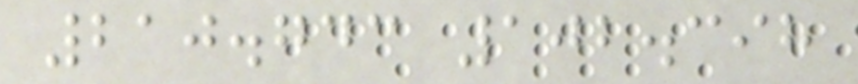210.743 102.398
